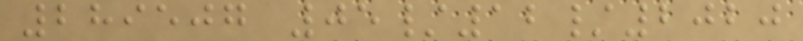289507 05/12/2020
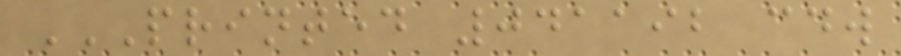PRINTED 041192 CDW
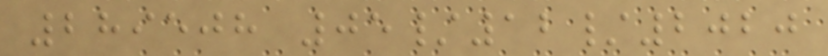289508 05/12/2020
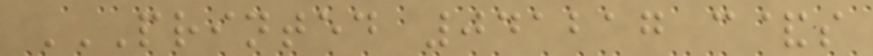PRINTED 041217 C&S
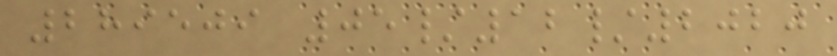289509 05/12/2020
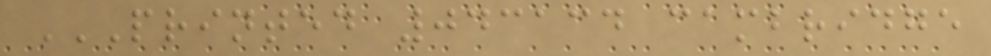PRINTED 043134 CAMBRIDGE
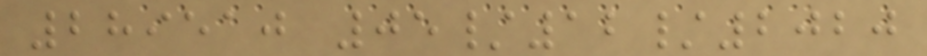289510 05/12/2020
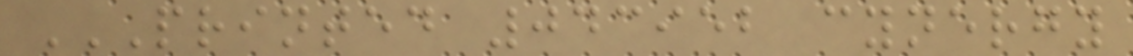PRINTED 043952 CYNERGY
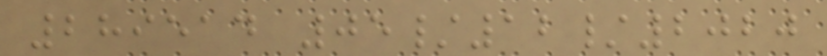289514 05/12/2020
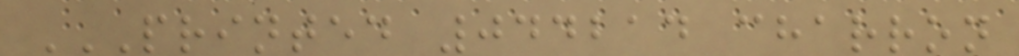PRINTED 044214 CHARRON
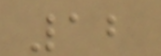12
